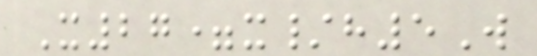X27=x/h5W
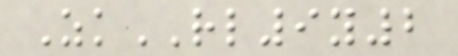ZkRL9y2
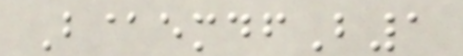B@emdfB1
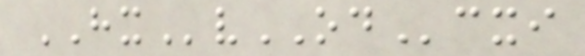HXvODcxi
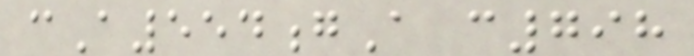cA554gA c798
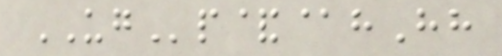UGp&@hHh
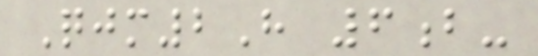Qjm2H 6b-
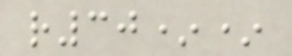r30**
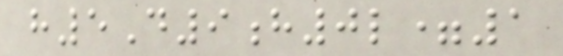h5D9h0l=1
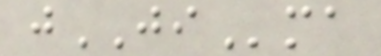jJIma
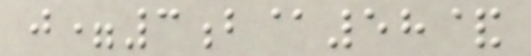j=3b@58&
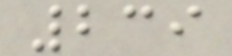239
